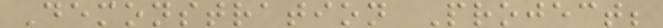Demonstration Project;
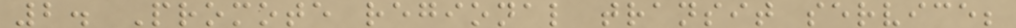2. Promote regional transit service;
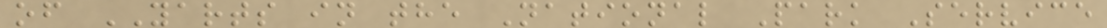of YARTS in the National Park Service
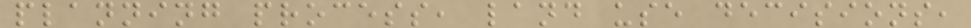planning process, land use decisions,
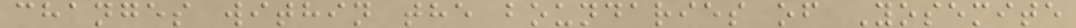changes within the boundaries of Yosemite
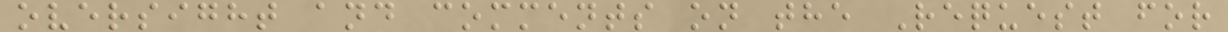oversight and comments on the Request for
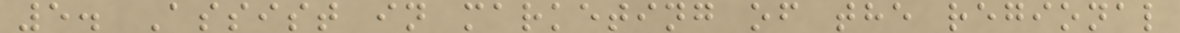5. Assist in marketing of the regional
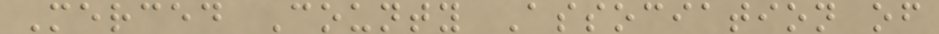Merced County Association of
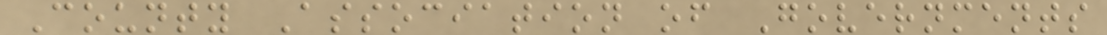County Association of Governments
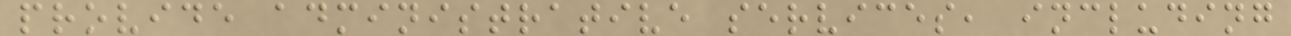provide administrative services, including
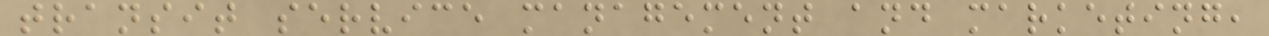transit service management and marketing,
